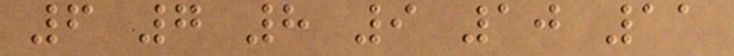6 7 8 9 10 11
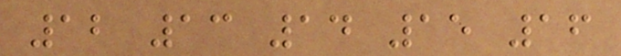12 13 14 15 16
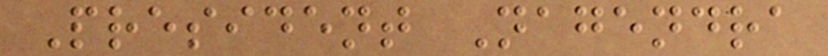President Nagendra
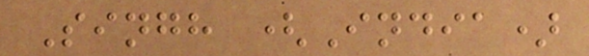Singh (India)
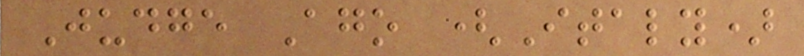Judge Ago (Italy)
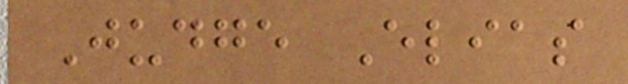Judge Elias
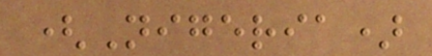(Nigeria)
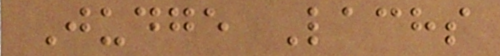Judge Lachs
